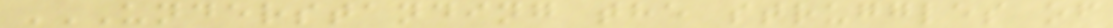UNDERSTANDING THE STRUGGLES OF
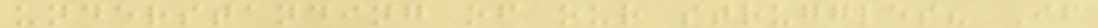understanding of our struggles? If
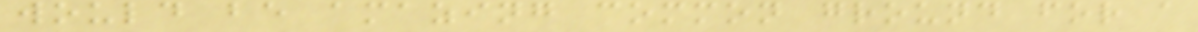would be amazing common ground for a
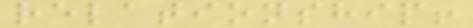relationship!
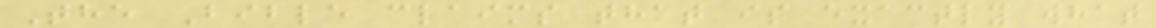The Bible claims that is exactly what
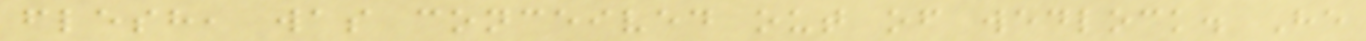flesh, was conceived out of wedlock. He
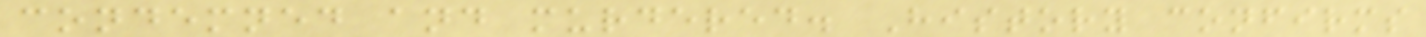condemned and murdered. History confirms
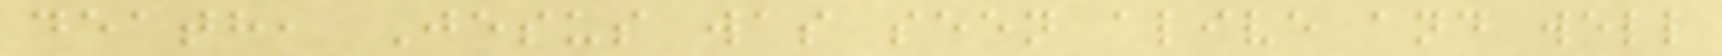death, Jesus was seen alive and well
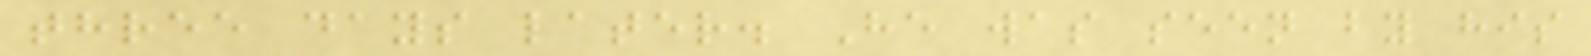three days later. He was seen by his
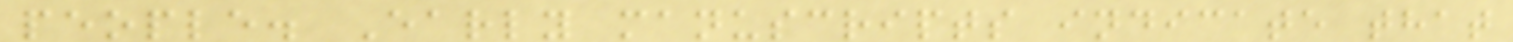people. Early manuscripts indicate that
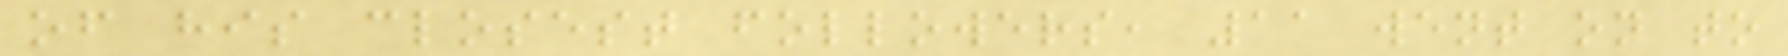of his closest followers, 11 went on to
